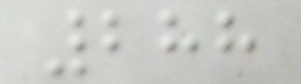288
